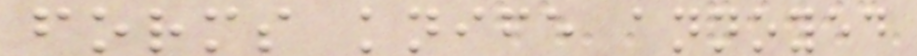forms knife annoyed
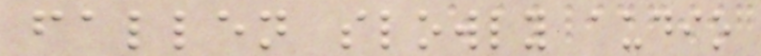fallen slowly audio
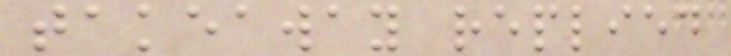takeaway replied
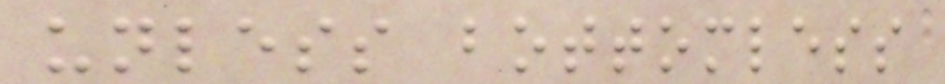unless bottomless
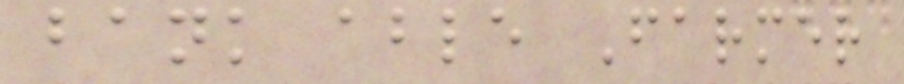bank able Farmer
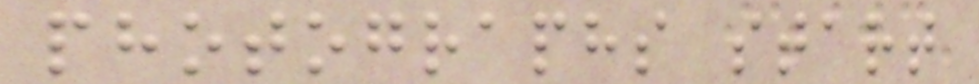photographs start
